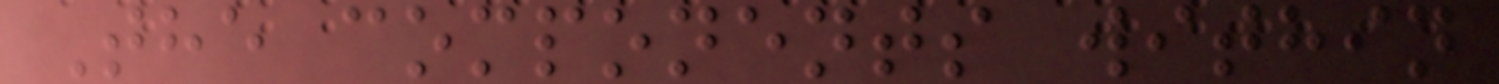The components within
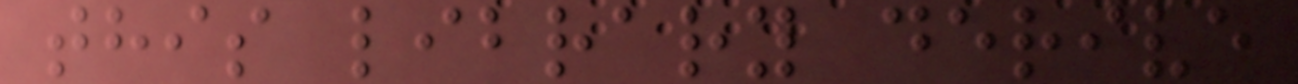this library derive
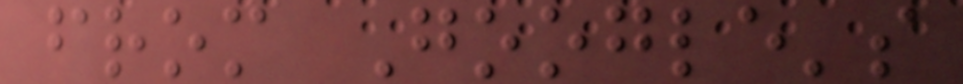from Google's
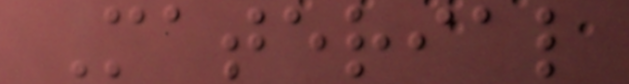Material
